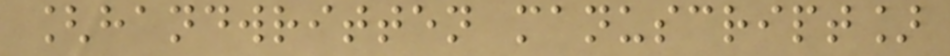[handwritten manuscript]
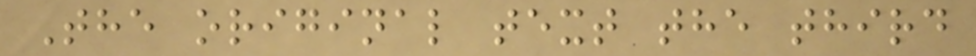The original text the third
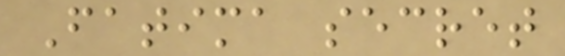Fatima secret
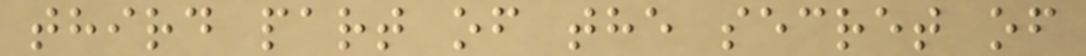third part of the secret of
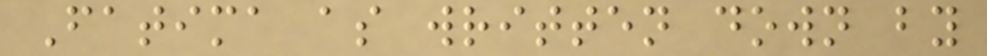Fatima as written down by
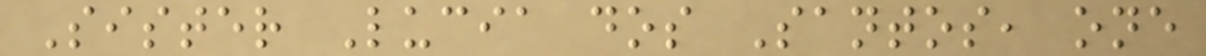Sister Lucia dos Santos, one
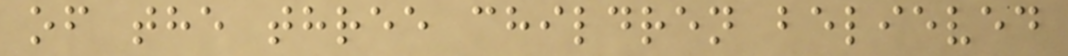of the three children believed
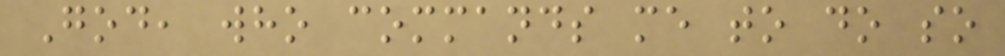God, who commands me to do so
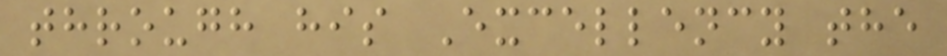through his Excellency the
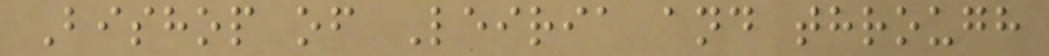Bishop of Leiria and through
